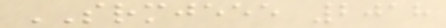SRMJEEE 2018
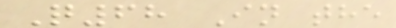Q68 In the
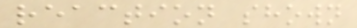reaction shown
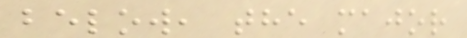below, the major
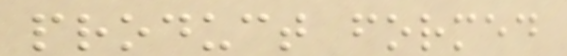product formed
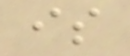is
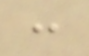:
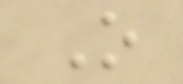O
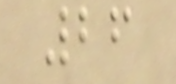26
